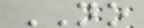NO
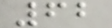62
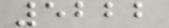5222
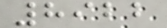8922
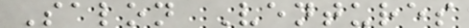Salon Ventures
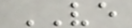VE
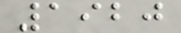1920
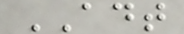ADT
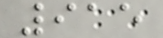915
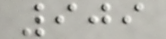909
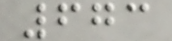673
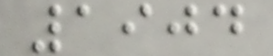1904
